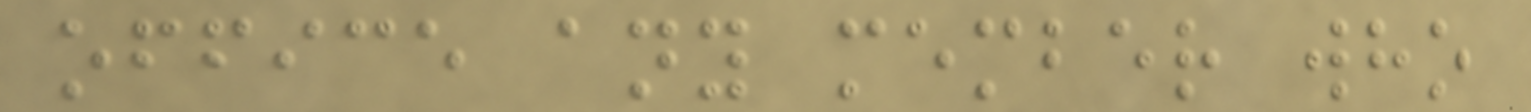office any member who
